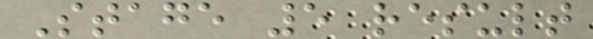Stage 5 result
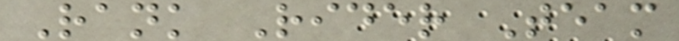Rank Rider Team
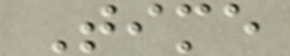Time
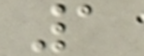1
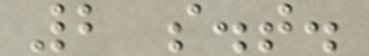2 s.t.
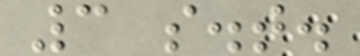3 s.t.
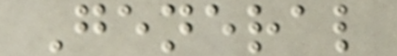General
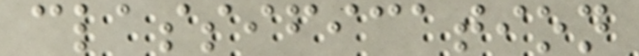classification
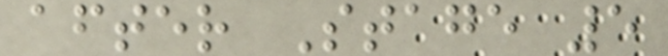after Stage 5
